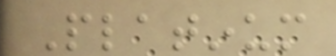Platinum
